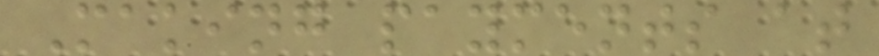Making payments at
